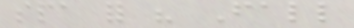spa for his Fall
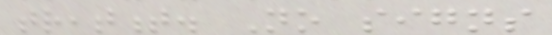treatment. No signs
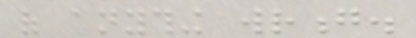of anything wrong.
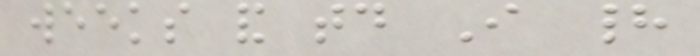weeks and today I had
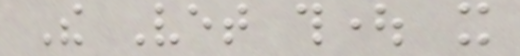The Vet thought it
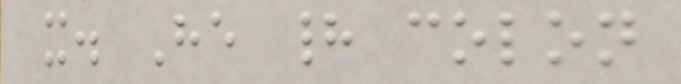it. He had colon
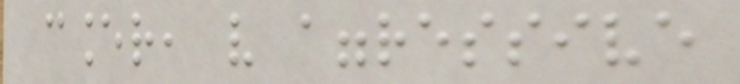cancer, very aggressive
